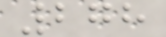278
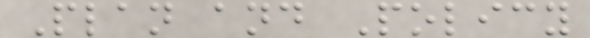Plan and Policy
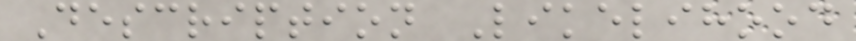Description Likelihood
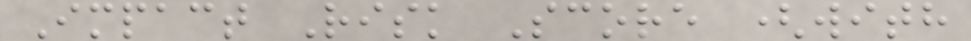Impact Risk Score (with
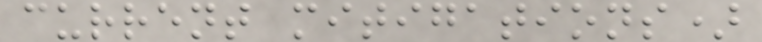current mitigations)
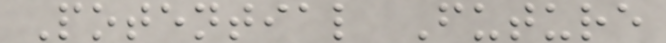Potential Future
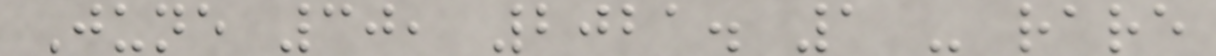June 30, 2021. 1 - rare
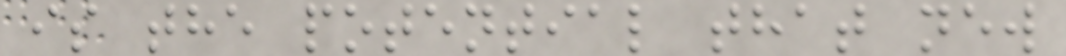is the potential that new
